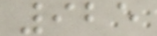925
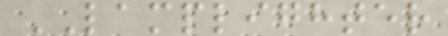LAMPLIGHTER
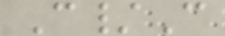C/C
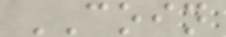COIN
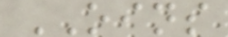OINS
